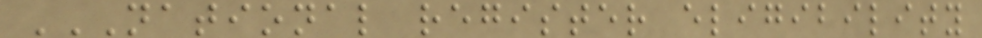NATIONAL REGISTER ELIGIBILITY
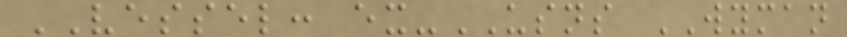VESSEL: ex-USNS WYMAN
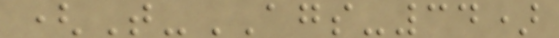(T-AGS-34)
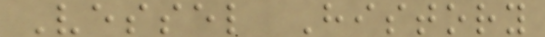Vessel History
